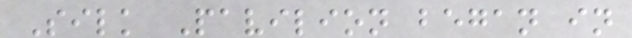Silk Pavilion began in
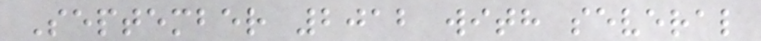September 2012 with several
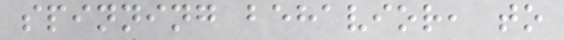spinning behavior, to
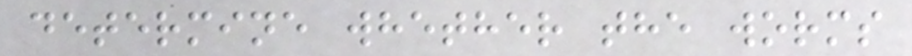determine whether the worms
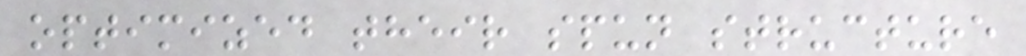optimized their spun structure
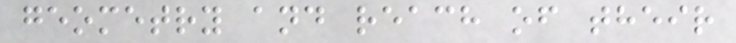geometry and reach of their
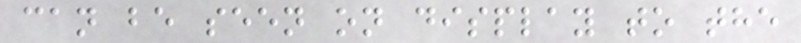can be seen on display to the
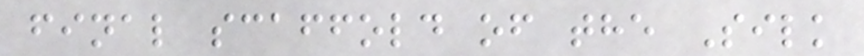final scaffold of the Silk
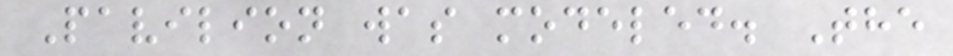Pavilion was modeled. The
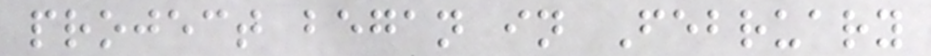project began in February
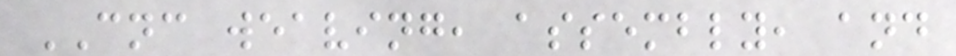CNC weaving, assembly, and
